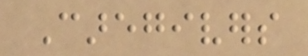Caregivers
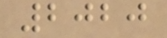2020
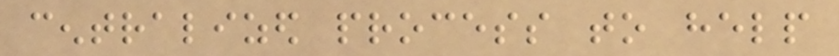centralized process to help
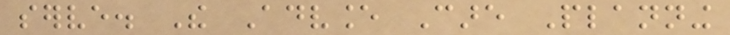serve. The Advance Care Planning
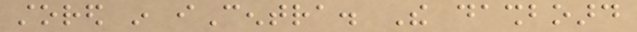stored in iCentra. The dashboard
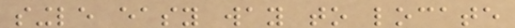single easy way to locate
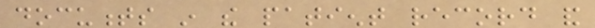documents in the patient record and
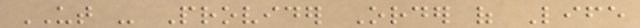UT - Provider Order of Life
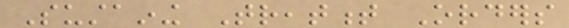Sustaining Treatment Orders
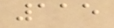115
